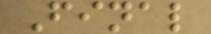Final
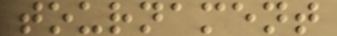tournament
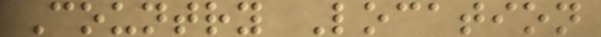Country Location
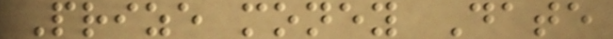Prize money Date
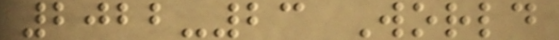2022-23 World
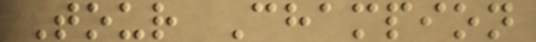Tour Champion
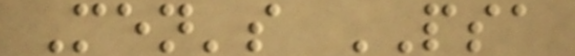Men's PSA
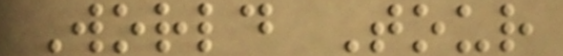World Tour
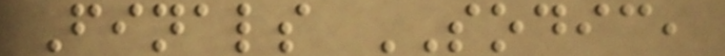Finals SODIC,
